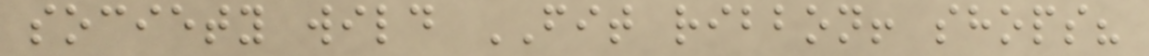society wild FIT ribbon! shops?
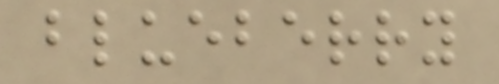blueberry
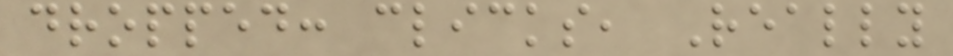dropped: clicks, Really
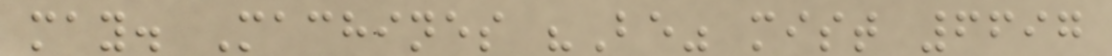may. Machines "Be" mist 6697
